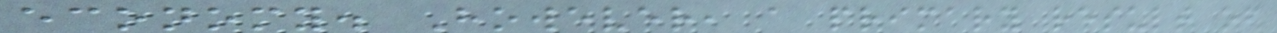economy. However, a primary result of
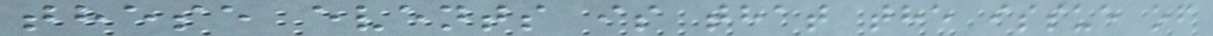these events is that the issue of
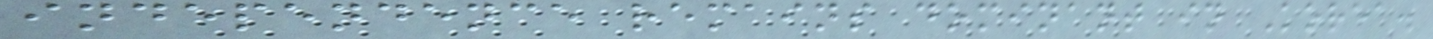independence remains dominant in Korea.
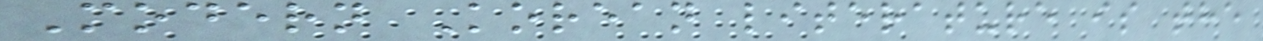Modern Korean literature is the
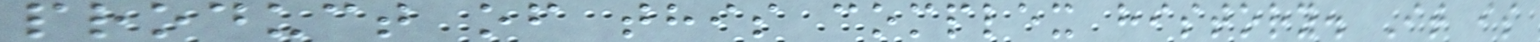product of this complex history. It is
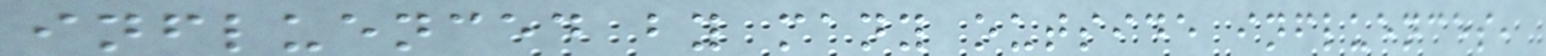influenced by many outside influences,
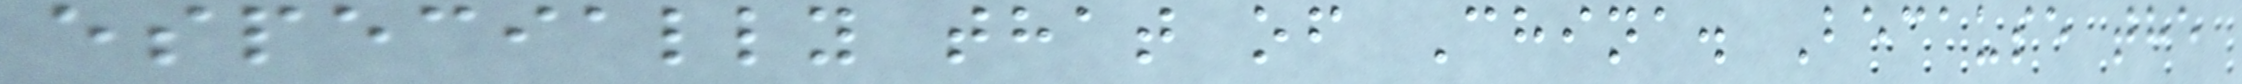especially that of China. Because the
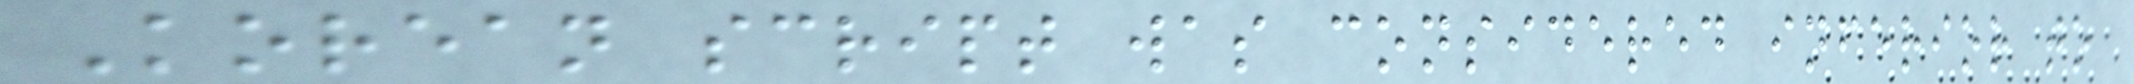Korean script was considered inferior to
